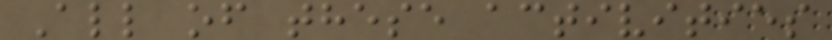All of these activities
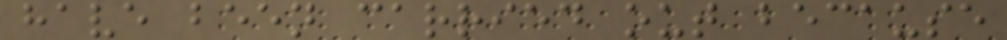have been carried out because
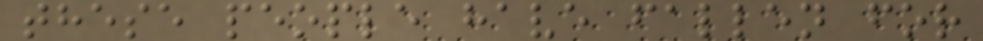these people have fallen for
